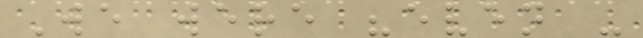We were "even -
